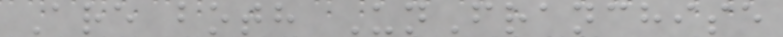Are both UnFranchise
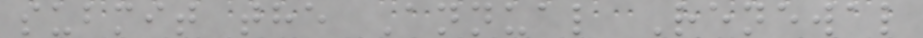submit the Annual Renewal
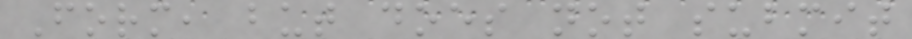Form, but does not submit
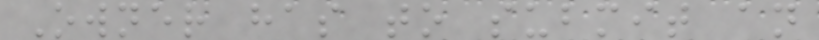Owner has to submit an
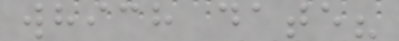which date?
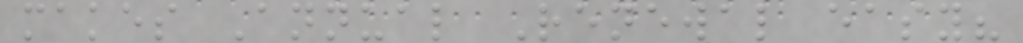makes Annual Renewal easy?
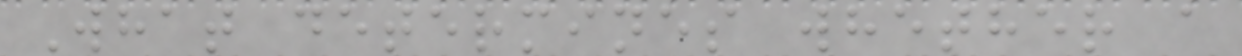What determines whether a
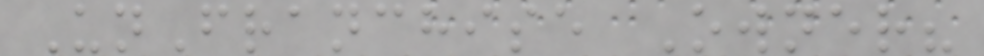UnFranchise Owner?
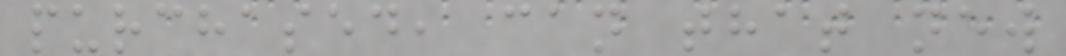purchased, can that new
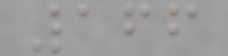166
